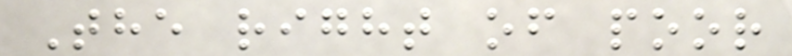The right of poor
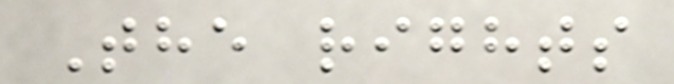The rights
